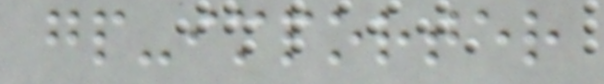gp-importer
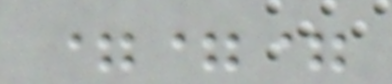===
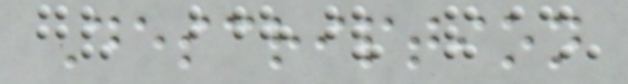Description
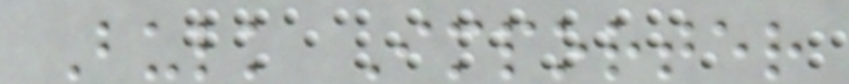Bulk Importer
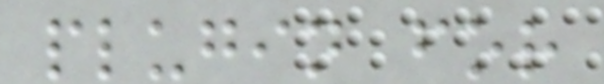plugin for
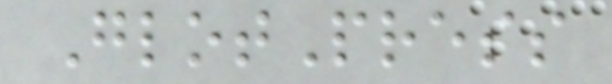GlotPress
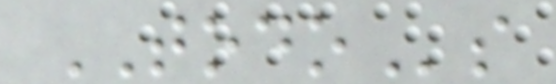TODOs
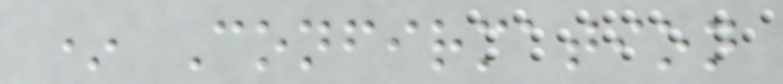* Confirmation
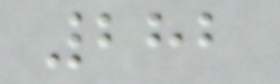282
